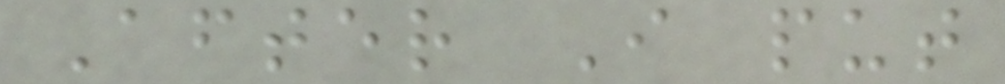After I put
